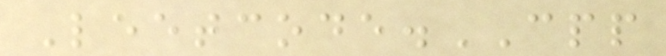Leetcode.CPP
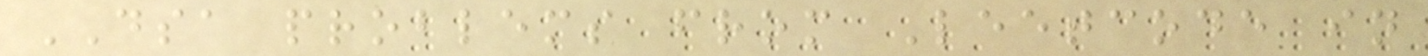DSA problems from Leetcode in
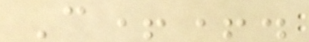C++.
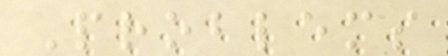Problems
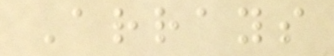Arrays
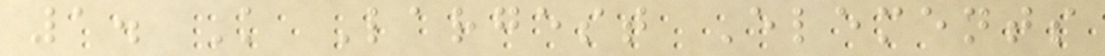1. K Largest Elements
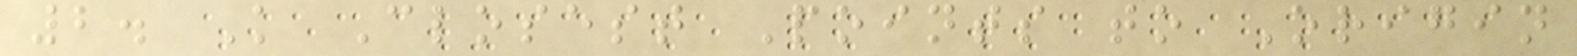2. K Closest Points to Origin
